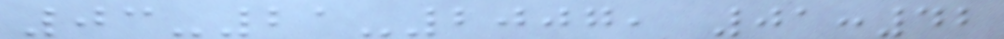03-21-2007, 01:42
